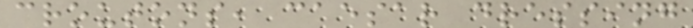croutons, caesar dressing
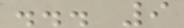... 9
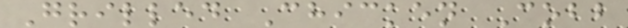Grilled Chicken Cobb
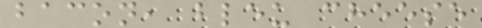bacon, bleu cheese
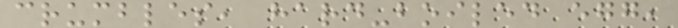crumbles, hard-boiled egg,
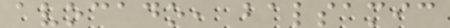avocado, balsamic
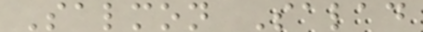Salmon Salad
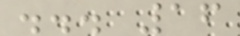... 16
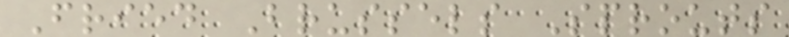Fried Brussels Sprouts
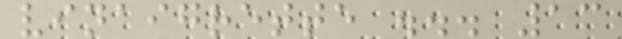vinaigrette ... 13
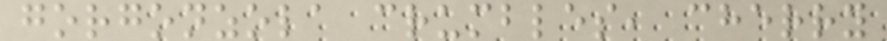gorgonzola crumbles, cherry
